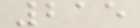215
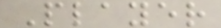Player
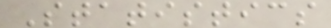Statistics
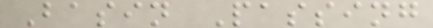Basin Passing
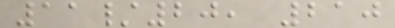11/20, 210
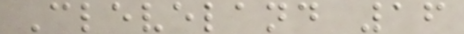Cleveland 16
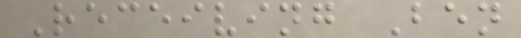Receiving Ben
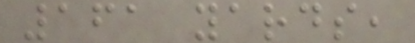161 yards,
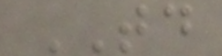TD
